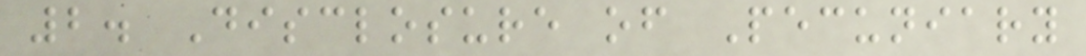2. Disclosure of Pecuniary
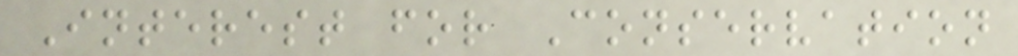Interest for Conservation
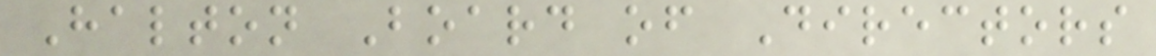Halton Board of Directors
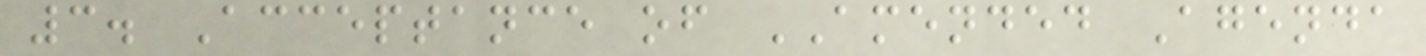3. Acceptance of AMENDED Agenda
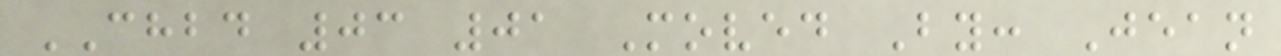CHBD 03 01 Moved By: Jean
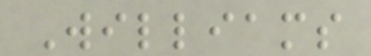Williams
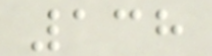138
